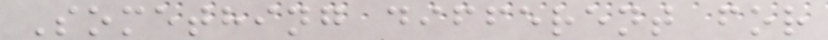Something different for
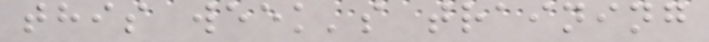this week's training
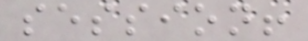session!
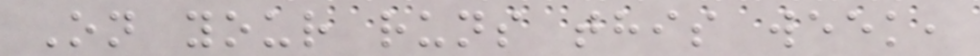On your runs this week,
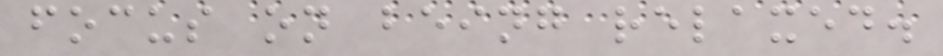focus on being relaxed.
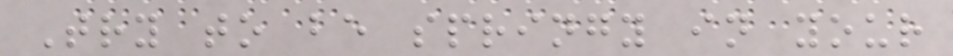Try to be springy in your
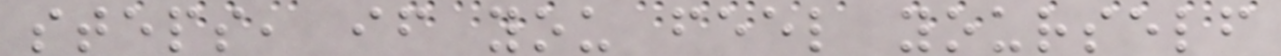steps, if you feel yourself
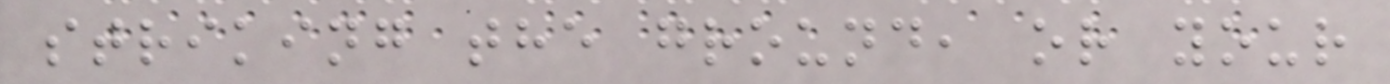striking the ground, or your
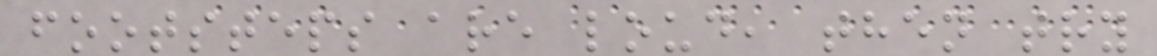footsteps are loud, then try
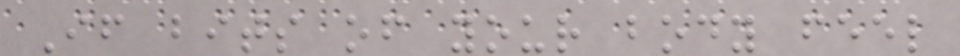If bits of your body feel
